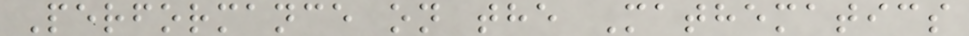Performance on the Mathematics
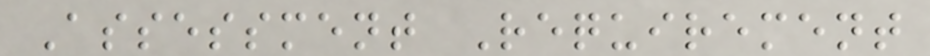Assessment Requirement
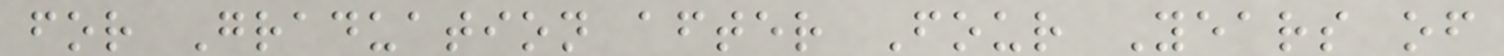for Graduation after Four Years of
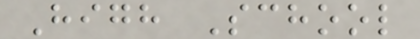High School
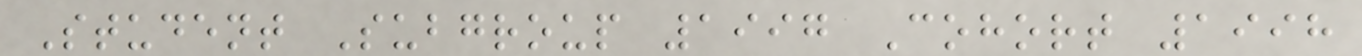Student Subgroup 1997 Cohort 1998
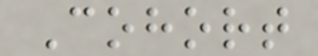Cohort
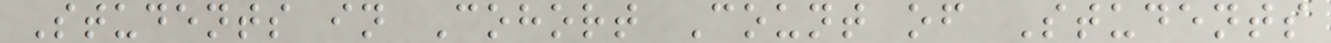Students in Cohort Count of Students
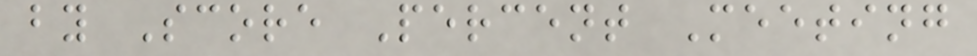by Score Percent Meeting
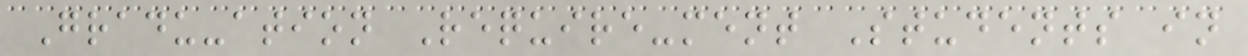Gradu-ation Require-ment Students in
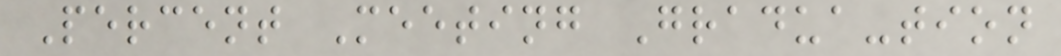Percent Meeting Gradua-tion
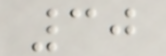30
